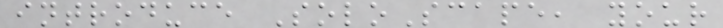introduce SoloScape, your
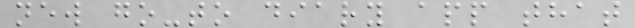new go-to diary app that
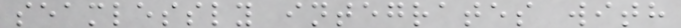seamlessly integrates with
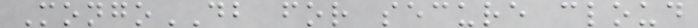MongoDB for secure cloud
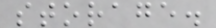storage.
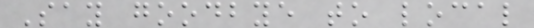Say goodbye to local
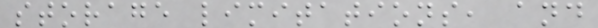storage limitations, and
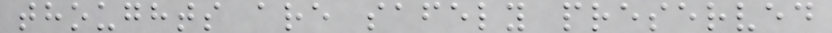thoughts are safely preserved
